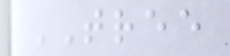TREE
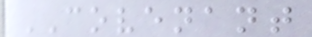COVENANT
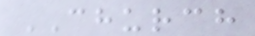CHURCH
